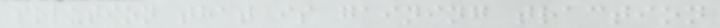solution that is gaining traction
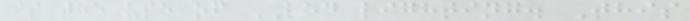is the use of LED lighting. This
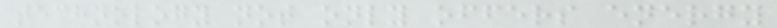technology not only offers energy
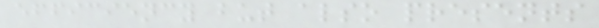efficiency but also presents
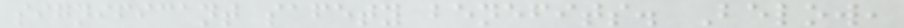significant safety benefits. Below,
